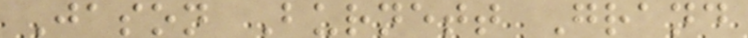Jason Burnett Grand
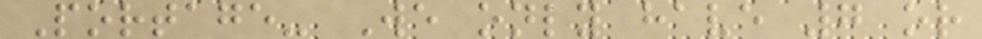Portage- We only have 7 or
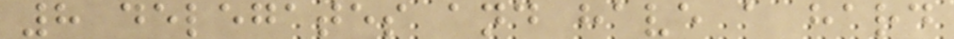8 delegates and have a hard
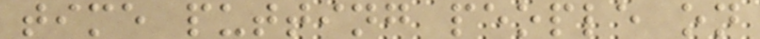time putting people on
